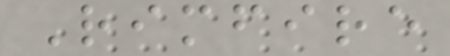Rimfire
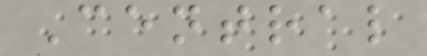Central
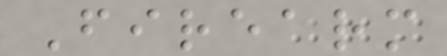Firearm
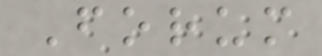Forum
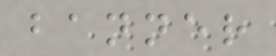banner
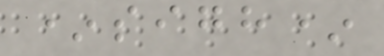*sigh*
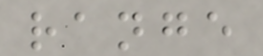range
